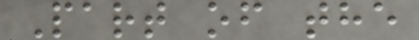Part of the
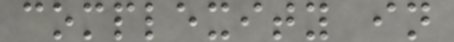complexity in
